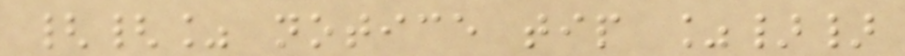{{% notice tip %}}
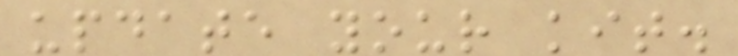update your kit.
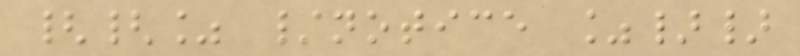{{% /notice %}}
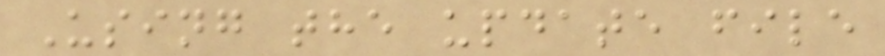Using the update file
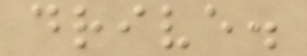drive.
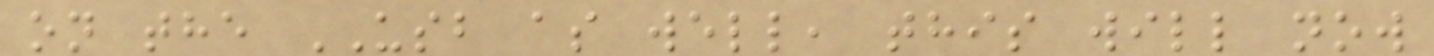on the USB as well, this will now
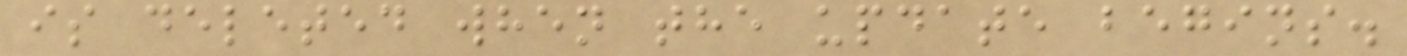is deleted when the update begins.
